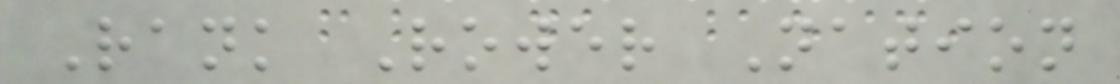Rank Rower Nation
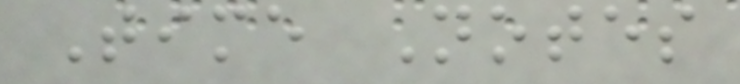Time Notes
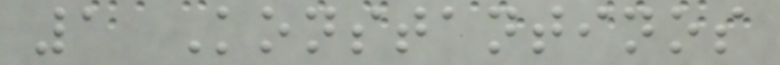1 Konstantinos
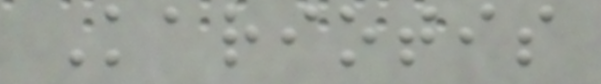Kariotis
